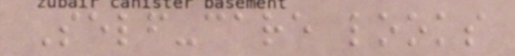Self-care looks
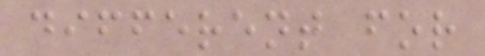different for
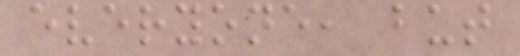everyone, but
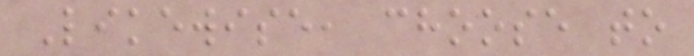Likewise, choose to
